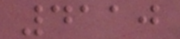4110
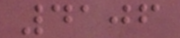4106
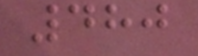480
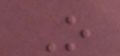O
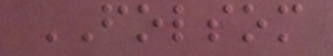FOLSOM
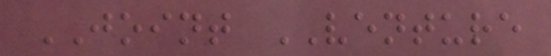JOINT VENTURE
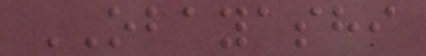OBAYASHI
